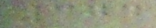374
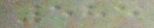585
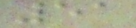51
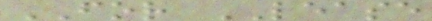FOR LEASE
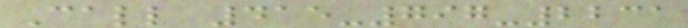Call 415-797-2231
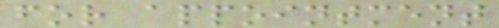for appointment
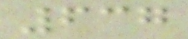637
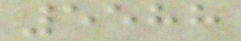5588
